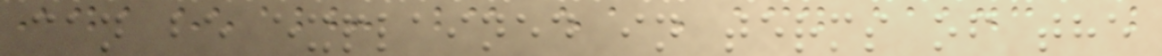can be explained in terms of the
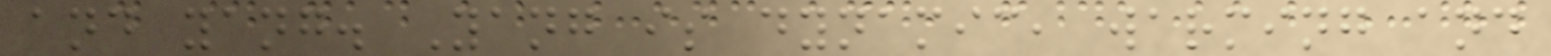and yang. Yang is dynamic, warming and
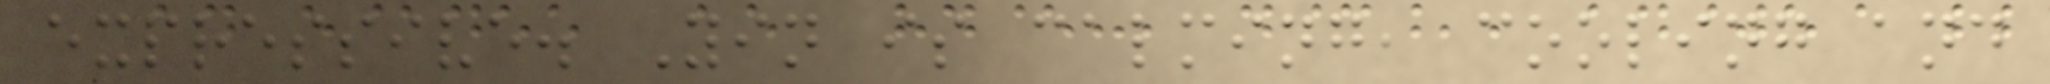expressive. Yin is calming, cooling and
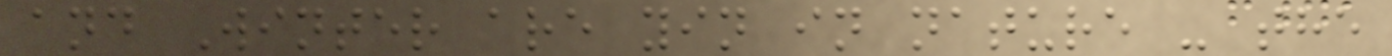and Winter are yin in nature - the
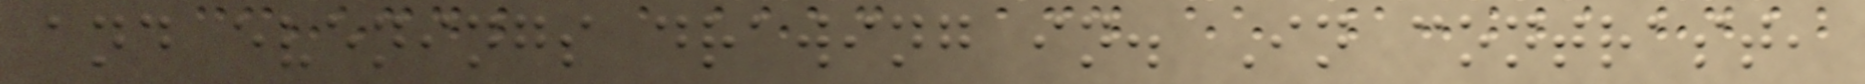and evenings drawing in. In contrast,
